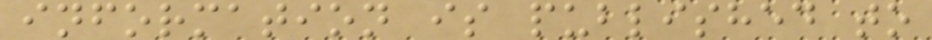information is published to
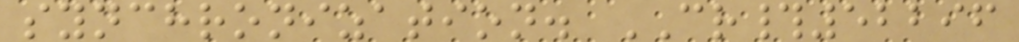synchronization. CR#52296
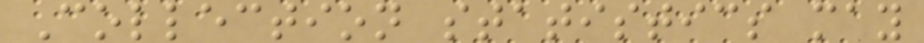Collection statistics may
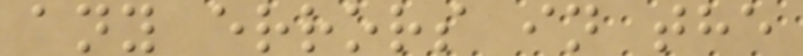any errors in the
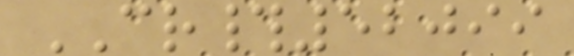CR#52099
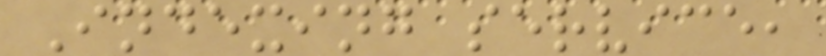Indexing service,
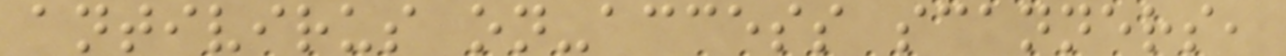antivirus on-access scanners,
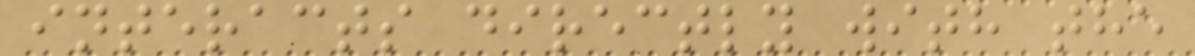interacts directly with the
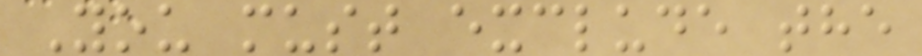You must exclude the
